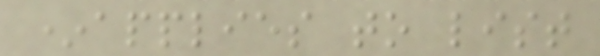*applies to list
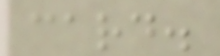card.
